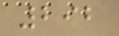292
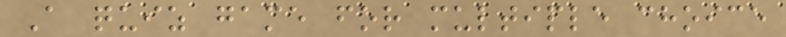A quiz game for multiple choice
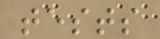tests
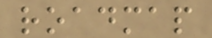roadmap
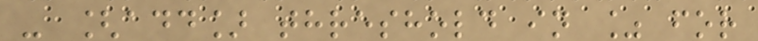- [add] threshold in % for
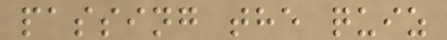passing the quiz
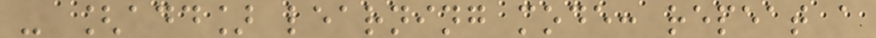- [add] learning mode: repeat a
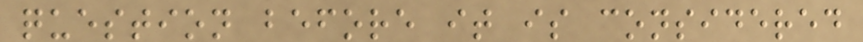question before it is considered
